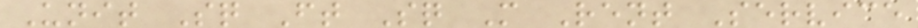Unit Sq Ft Sq M Rent Service
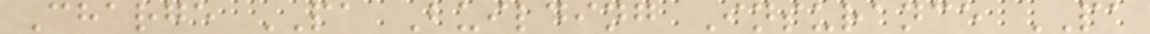Charge PA Building Insurance PA
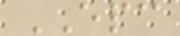EPC
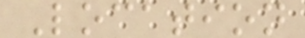Location
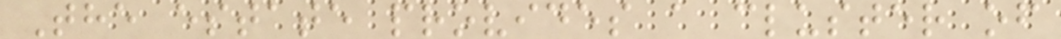The estate provides a cluster of
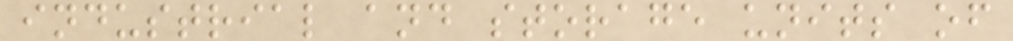industrial and storage units of
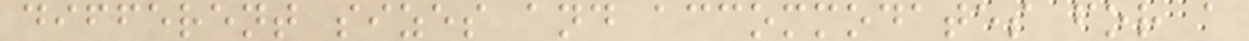different sizes and accommodates for a
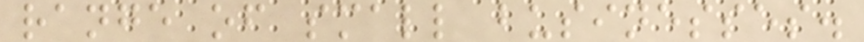range of small businesses.
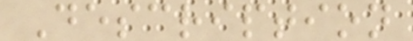Description
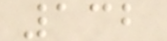132
